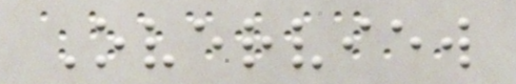Overview
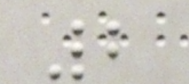2
